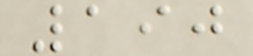190
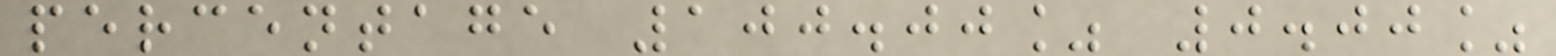percentage 100.00% 0.00%
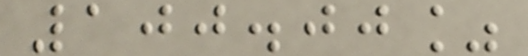100.00%
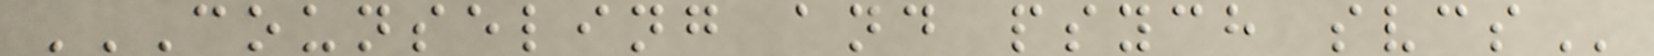COUNSELING AND PSYCH SVCS
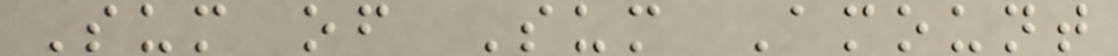Sum of Sum Amount
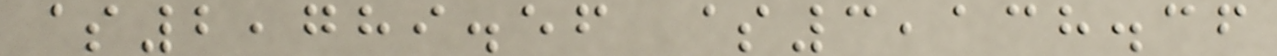$2,789.56 $3,138.36
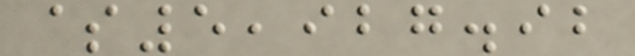$5,927.92
